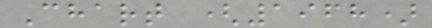Chart (1968)
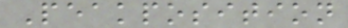Peakposition
